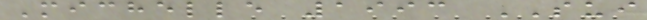Michelle 1993 SUI
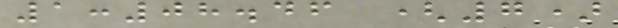1:08.46 (7)
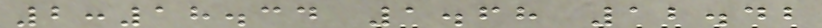2:18.34 1.68 12.42
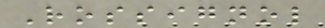Rossignol
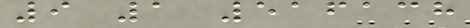9 1 516138
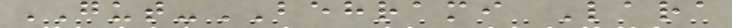GUT-BEHRAMI Lara
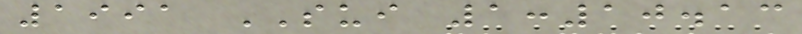1991 SUI 1:10.13
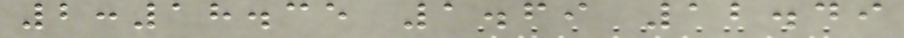2:18.35 1.69 12.49
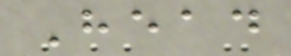Head
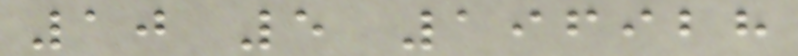10 5 196928
